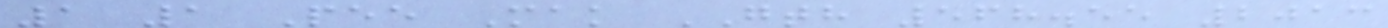1 1 Pee Mak GTH 568.55 2013
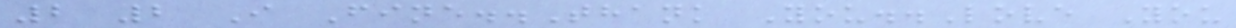2 2 I Fine..Thank You..Love You
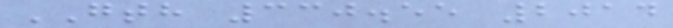GTH 330.55 2014
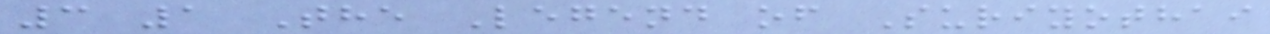3 1 The Legend of Suriyothai
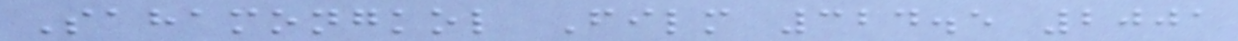Sahamongkol Film 324.5 2001
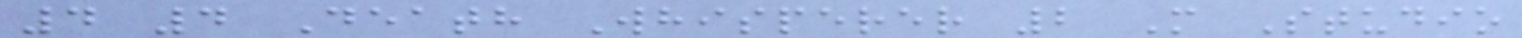4 4 Death Whisperer 2 M Studio
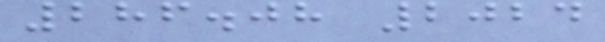286.08 2024
